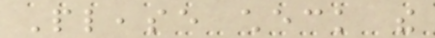Please check the
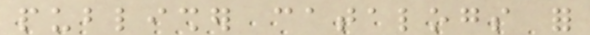publisher catalogs for
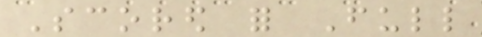Scored for Full
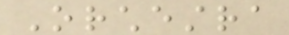Orchestra
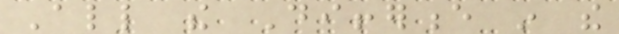All the Difference in the
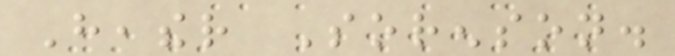Heather Sorenson.
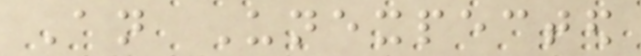An Unexpected
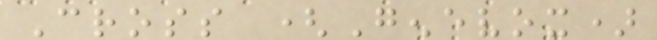Cross (Genevox)
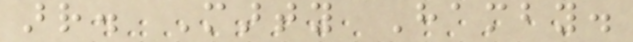arr. Marty Hamby.
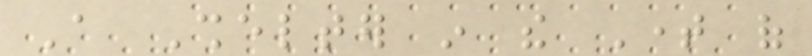A Shelter in the Time of
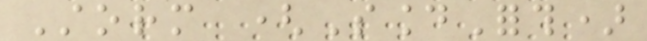Storm (SoundForth)
